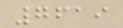7619
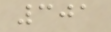301
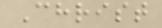Christ
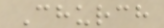Church
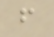f
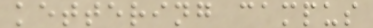kettering campus
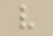v
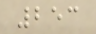253
